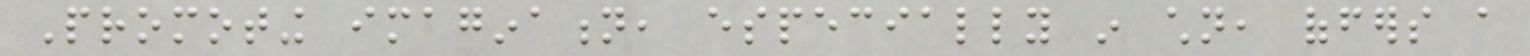Promoting imagination, especially in children, offers a
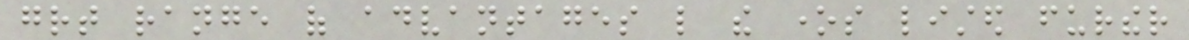great range of advantages like the ones listed further
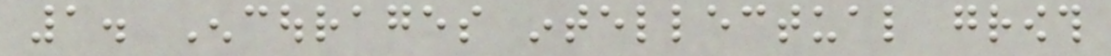1. Encourages intellectual growth
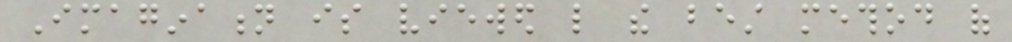Imagination is viewed like the best method of
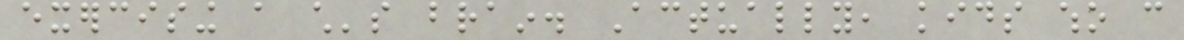exercising a child's brain. Actually, kids who can
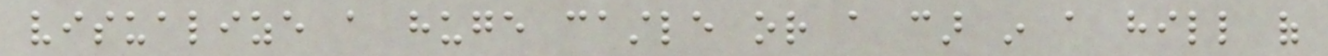visualize a huge castle or a car in a hill of
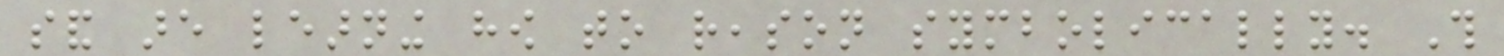sand are learning how to reason symbolically. This
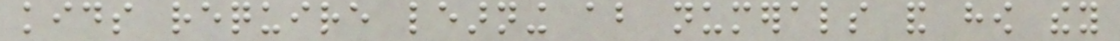kids require learning about numerals and how they
